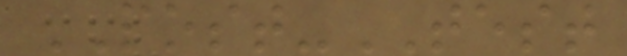POST-TEST
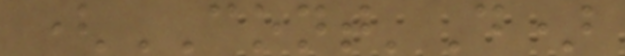(CONT'D)
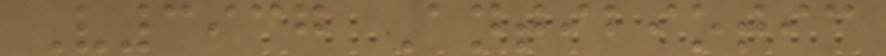V3937 Antibiotic
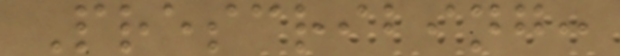Prescribing:
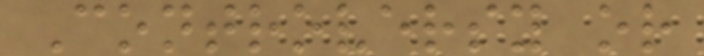Controversy or
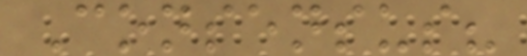Consensus?
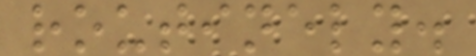routinely.
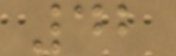42
